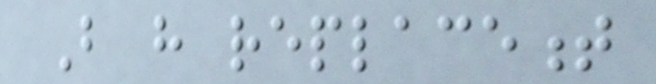But have replacement
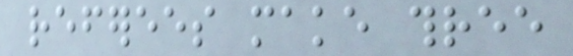referees make three
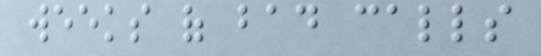weeks of bad calls
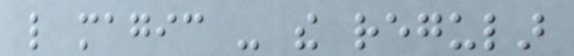like magic - the regular
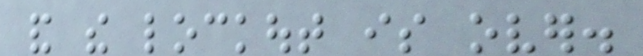and the lockout is over.
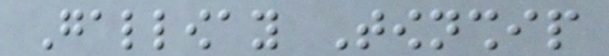Galloway Township
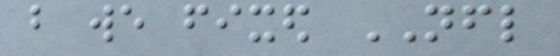but we fixed NFL
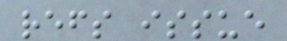refs issue
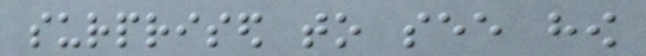surprised to see how
